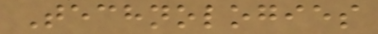Technologies
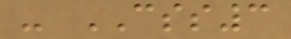- CSS3
